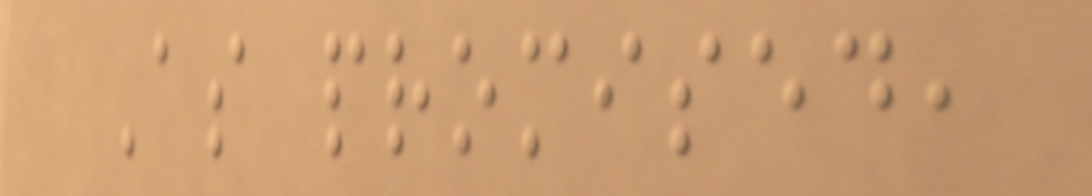As promised,
